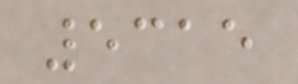5315
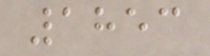1853
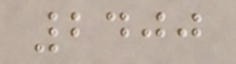2400
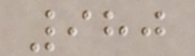980
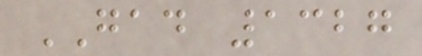GAD 1327
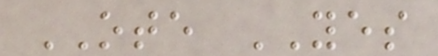OTE YES
